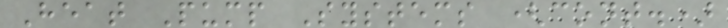Heat Pump Systems (cont.)
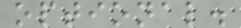optional.
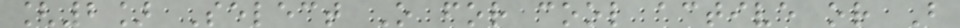[2] Select O for cool active or B
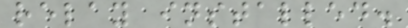relay installed.
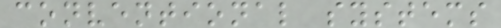conventional systems
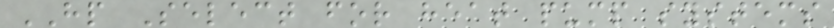HP Select for heat pump systems
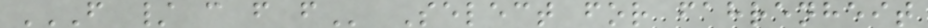F / C F F Select for fahrenheit
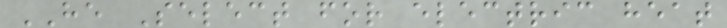HE Select for electric heat
